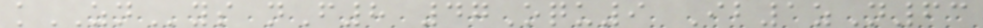kZNys nF8 47Oqu9 Ib1zN63
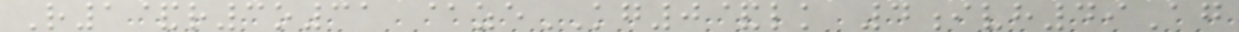R1&r3o31 @zeKG0&lk 4ivh49Ag
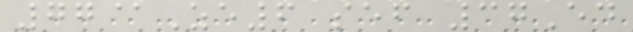77@Ze6 sef 37Ed
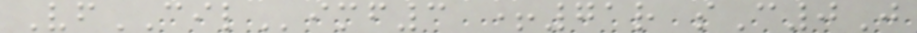VfCILimf3 +71r sC0J
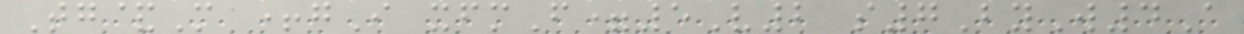Tg&M +gI xfmF=5V2 s7ByW4A
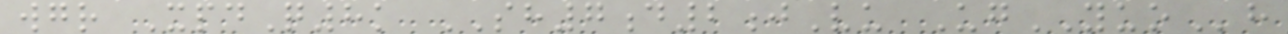wgr XpdQ8k SH7d2jVu UgYUOh
